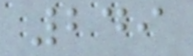249
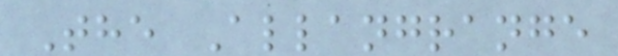The Allangrange
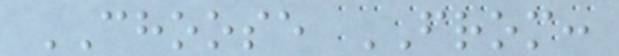CHOOSE FROM:
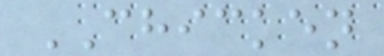CHICKEN
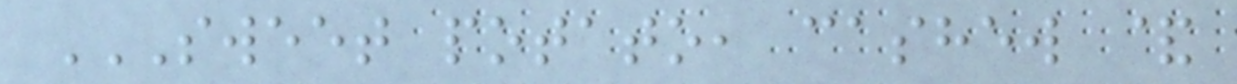SWEET POTATO, CASHEW &
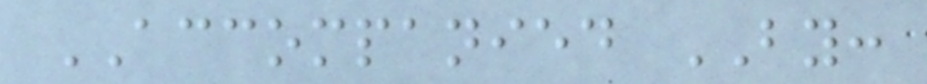ACCOMPANIED BY:
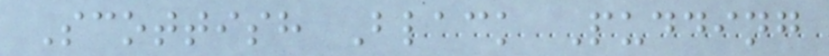Scottish Black Pudding
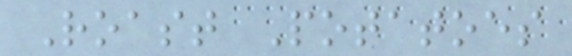Roast Potatoes
